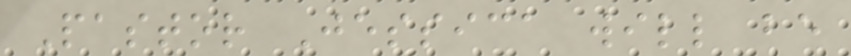Pastor Jessica will be
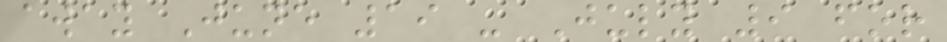away June 19 - July 9 for
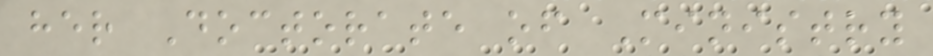her Doctorate of Ministry
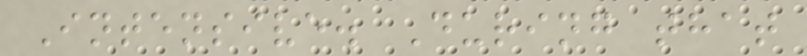Intensive. During that
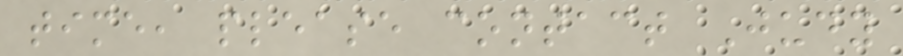time, please contact Judy
